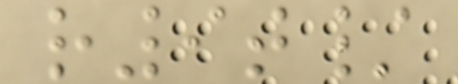r9t/
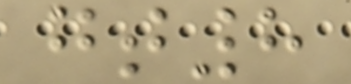gt8
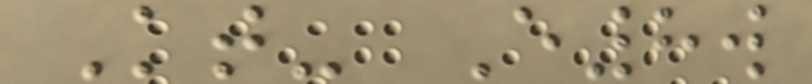Kt- E8w
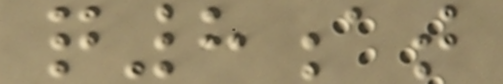q8at
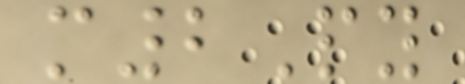m2Py
